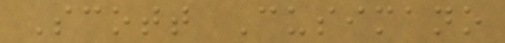Scott Cusimano
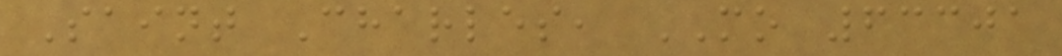Saint Charles, MO 63301
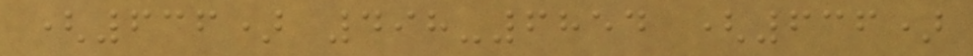(636) 498-6854 (636)
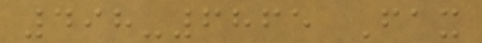498-6865 Fax
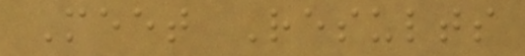Meet Results
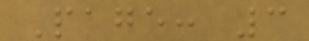Page: 3
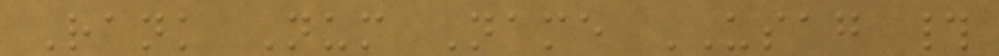Rank Num Name USAG #
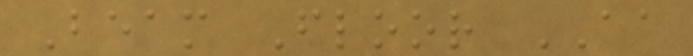Beam Floor AA
